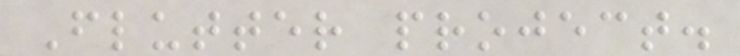Flutter project.
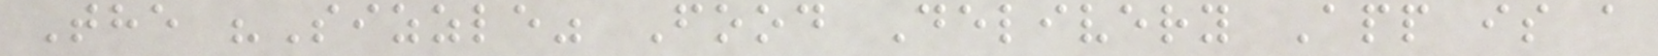The "Sizzle" Food Delivery App is a
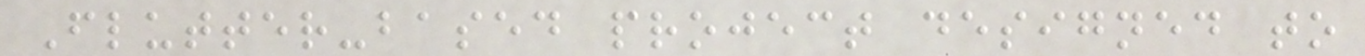Flutter-based project designed to
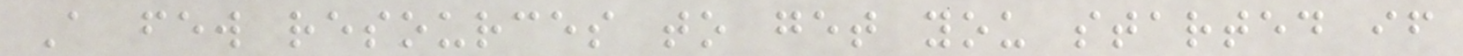A few resources to get you started if
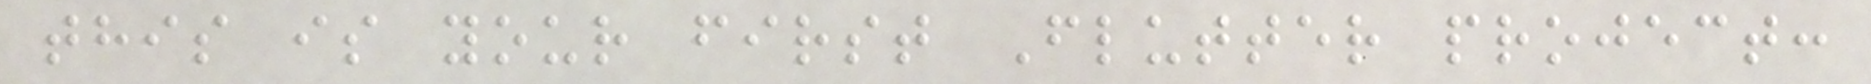this is your first Flutter project:
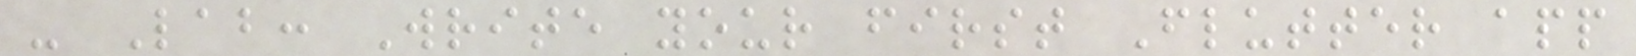- Lab: Write your first Flutter app
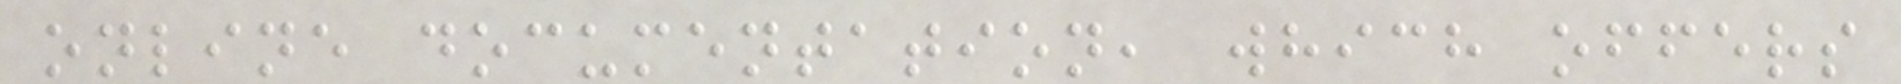online documentation, which offers
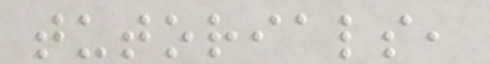tutorials,
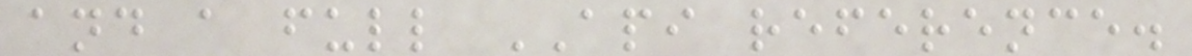and a full API reference.
